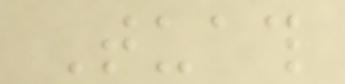Tuath
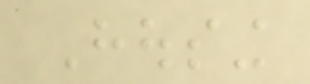Housing
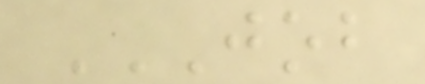JOB
